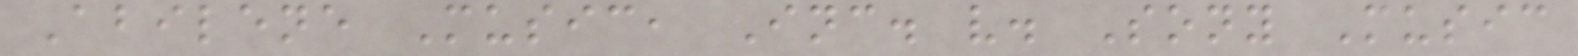Abilene Music, Inc. v. Sony Music
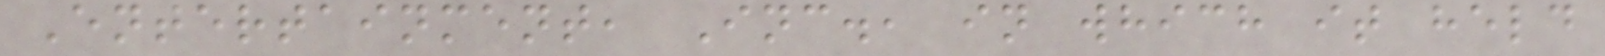Entertainment, Inc., in which it held
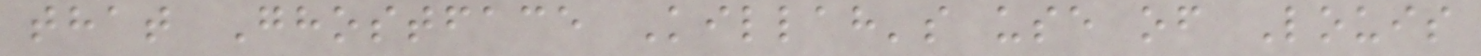that Ghostface Killah's use of Louis
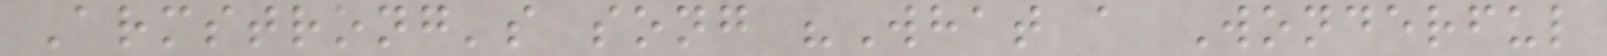Armstrong's song "What a Wonderful
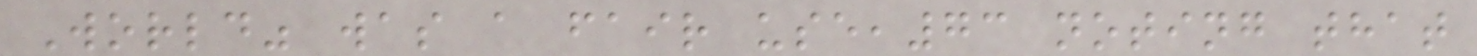World" was a fair use,73 noting that
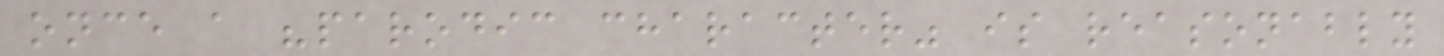once a "parodic character" is reasonably
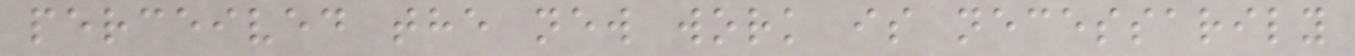perceived the new work is necessarily
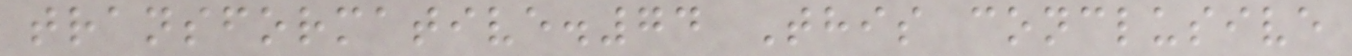transformative.74 This conclusive
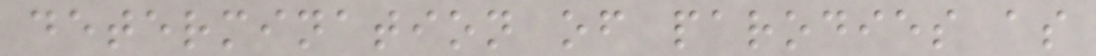determination of parodies as
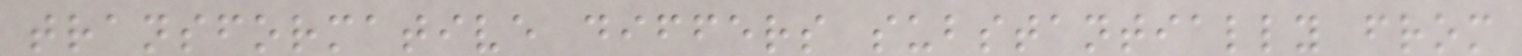transformative differs substantially from
